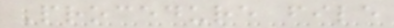Procedure file
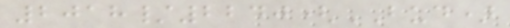2018/2240(BUD)
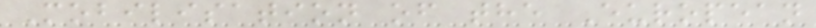Mobilisation of the European
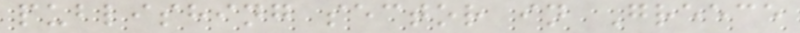publishing sector in Greece
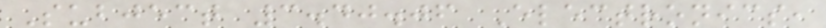Subject 3.40.06 Electronics,
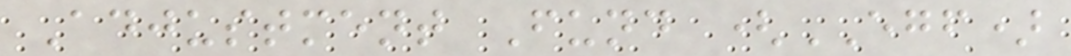Adjustment Fund (EGF)
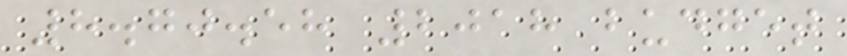8.70.58 2018 budget
